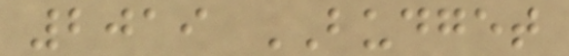2019 BUDGET
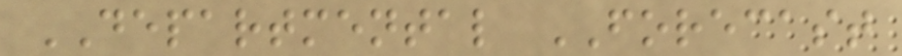DEPARTMENTAL FORECAST
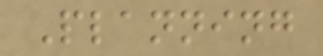Planning
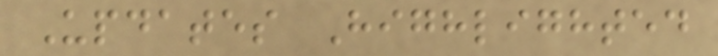Updates Highlighted
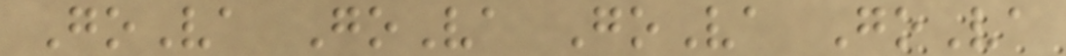GoVa GoVa GoVa GoVa
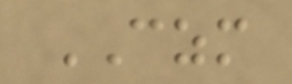CZM
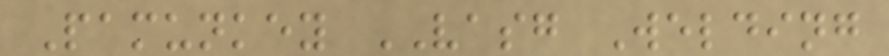Pamunkey VASG Welding
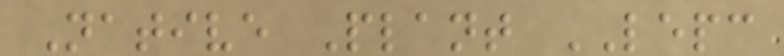Native Plant LEPC
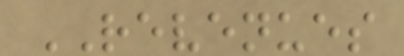REVENUES
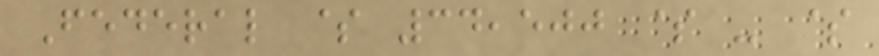Federal $ 34,500 $ - $
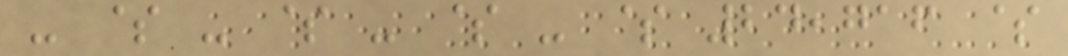- $ - $ - $ - $ 24,716 $
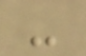-
